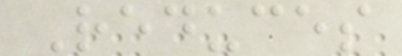Reduces
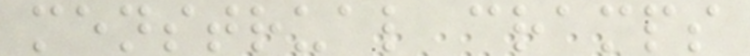menstrual cramps
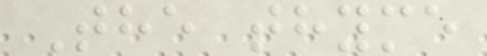The thyme
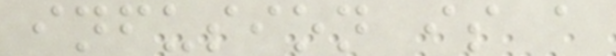infusion is a
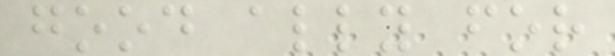good ally for
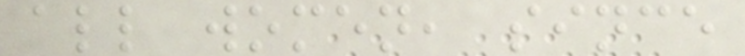all women, since
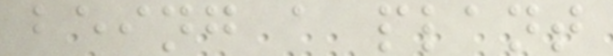being a plant
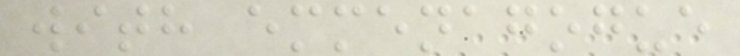with emmenagogue
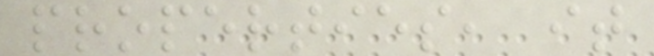properties, it
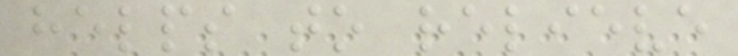helps to relieve
